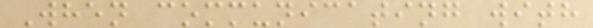When communicating with
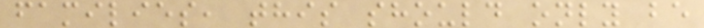families, this should only be
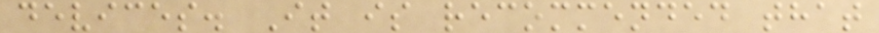devices. It is recommended that
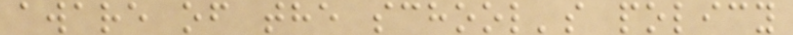aware of the school's policy
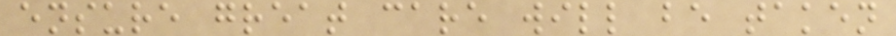ensure great care will be taken
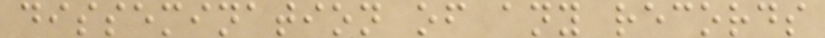dissemination of any records
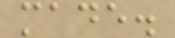made.
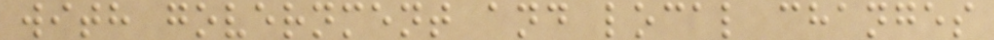with government and local changes
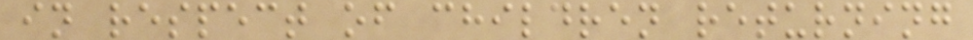in respect of children returning
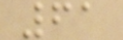61
